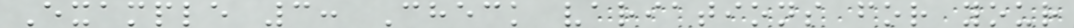Example 3: Check variations for your
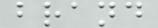brand
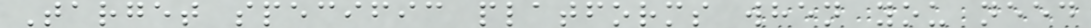Target specific platforms when you need
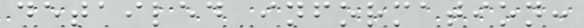detailed information:
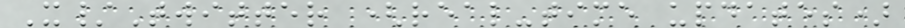X/Twitter (real-time updates)
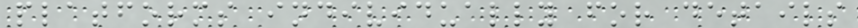platforms individually for details
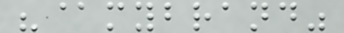"@mybrand"
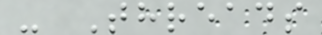- Threads
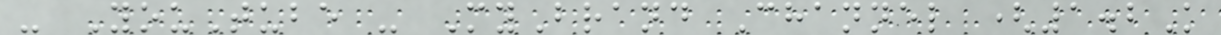- YouTube - MyBrand Channel (1.2K
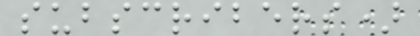subscribers)
